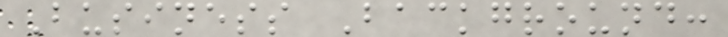Business Background:
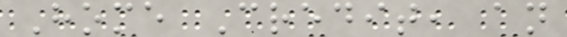Home Credit, an
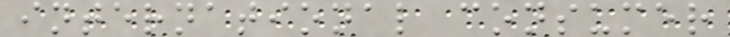international consumer
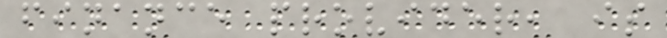finance provider, is
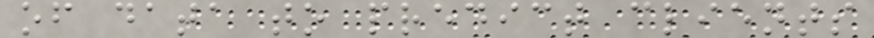of data to predict clients
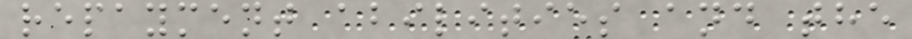repayment abilities and the
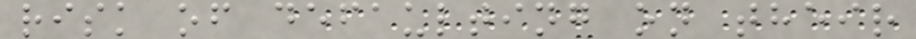risk of defaulting on their
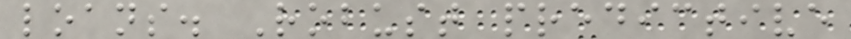loans. Robust predictive
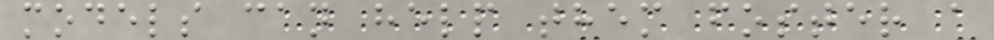models can help them foster a
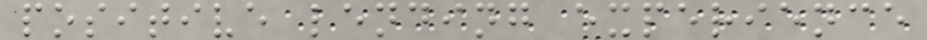positive lending experience
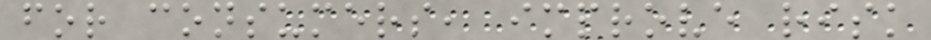for consumers, improve risk
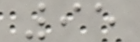95
